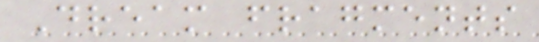Dream fragments
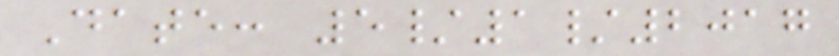Date: 5/1/2017
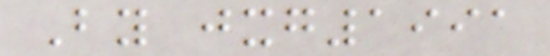By jxg1991
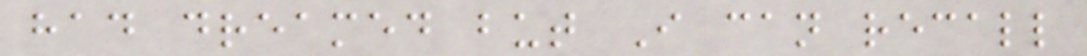had dreamed but I can recall
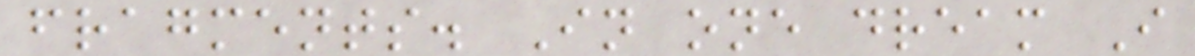fragments. In one dream I
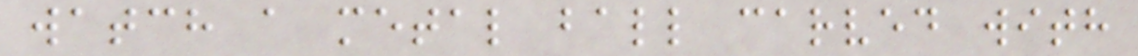watch a metal ball carved with
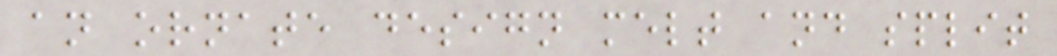an ornate design melt and split
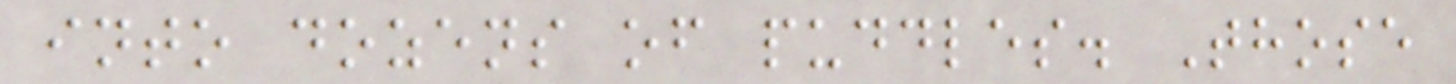into dozens of puddles. Those
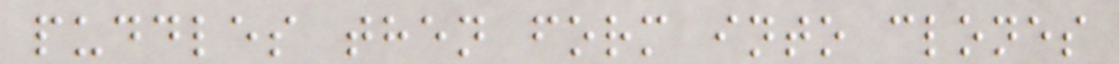puddles then form into clones
